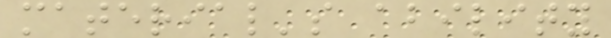material's ability
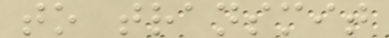to transmit
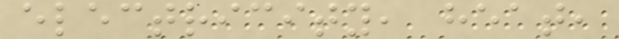electricity, heat,
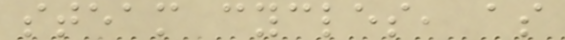steam cycles, as
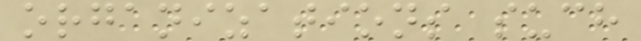organizations such
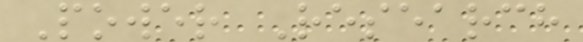Power Research
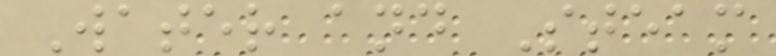Water and Steam
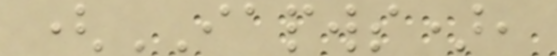(IAPWS),
